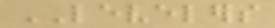LEVELERS
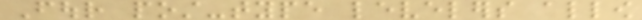Four post-type levelers allow
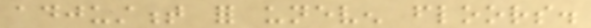adjustment for uneven floors.
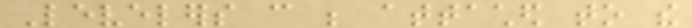Levelers can be attached to the
